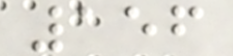156
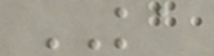KA
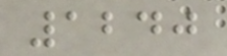1240
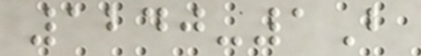1240-1B
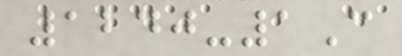1240-1C
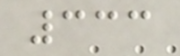333
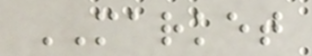MARKET
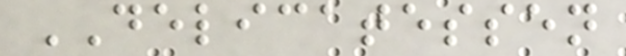DELICATESSEN
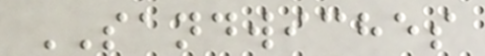SANDWICHES
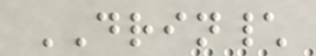DRIN\
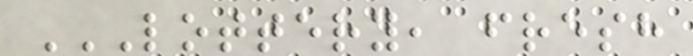LOTTERY, FRESH
